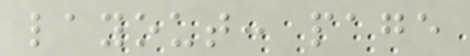layout: page
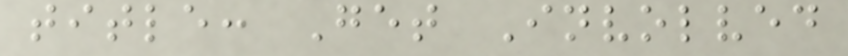title: Get Involved
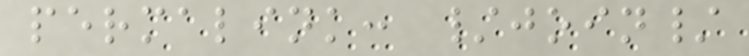permalink: /join/
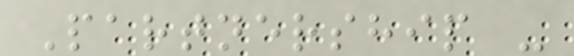Partnership -
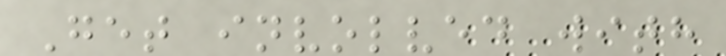Get involved with
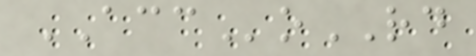ACCoRD
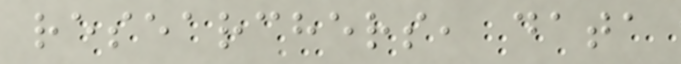researchers, data
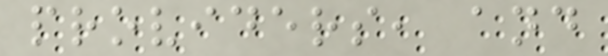providers, and
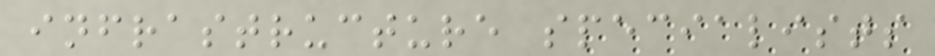infrastructure specialists
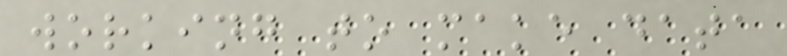working to make data
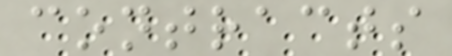contracts
